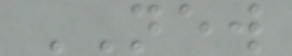NEW
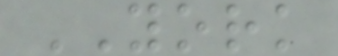YORK
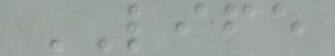LIFE
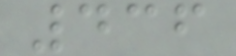436
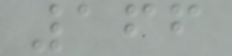166
